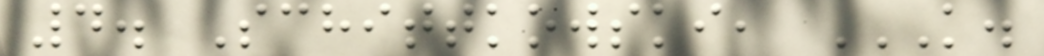4. Schittkowski, K.
